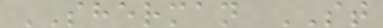SHERMAN ST
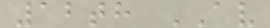12th AV
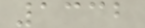1332
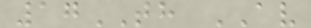17TH AV
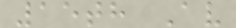15th Av
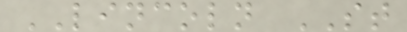LINCOLN ST
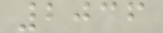2036
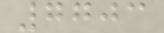7703
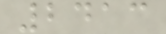2413
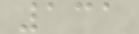131
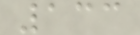133
